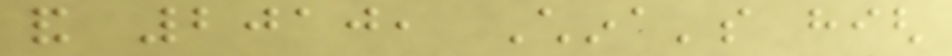and 2010, China's high
